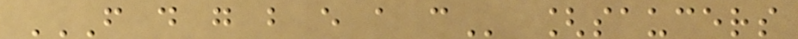F D G B E A C [saucers
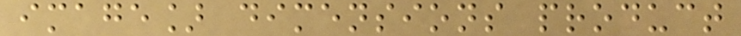image] dimensions product
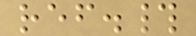ref.#
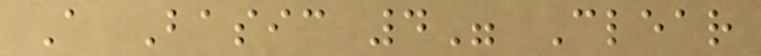A Basic 4" Clear
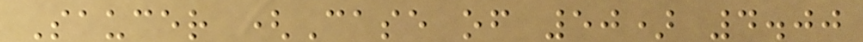Saucer (Case of 50) 4.00
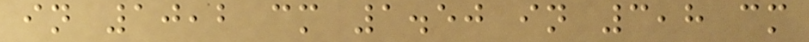in 10,2 cm 1.50 in 3,8 cm
